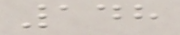148
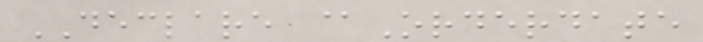DECLARE @Orderdate
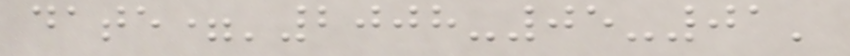date='2008-05-01'
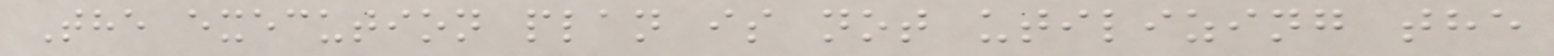The execution plan is not utilizing the
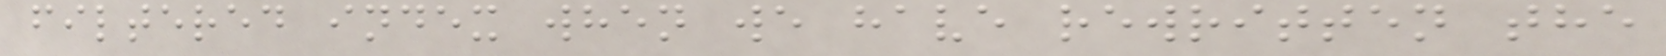filtered index when we have rewritten the
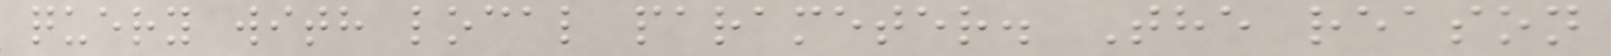query with local parameter. The reason
